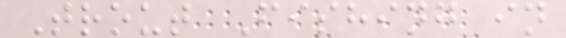Trout Fishing in
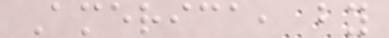America, by
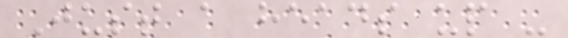Just a heads up -
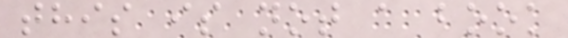this is not a book
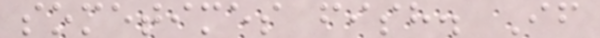sometimes fish. If
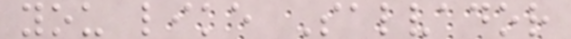you like Salvador
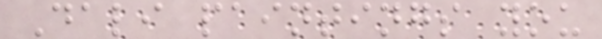Dali paintings you
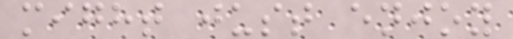might just enjoy
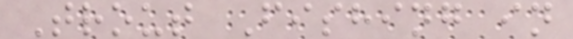Trout Fishing in
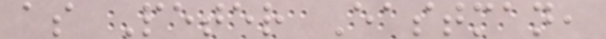as Peter Eastman,
